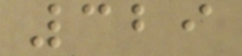329
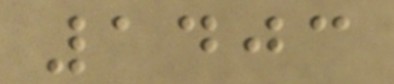1403
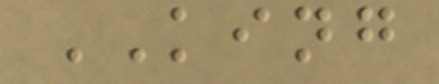KING
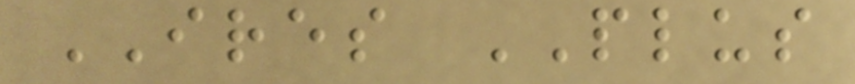IRES PLUS
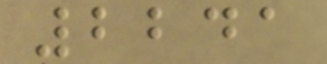2241
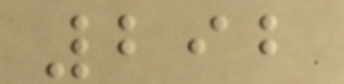292
